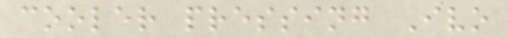cooler pressing Ivo
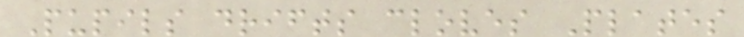Pupils drifts cloves Plates
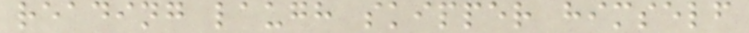reading laugh skipper himself
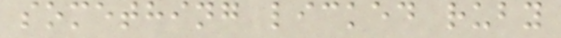something licked ruby
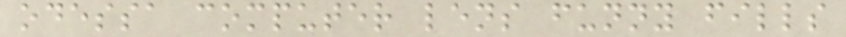odessa computer lens funny fills
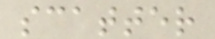scatter
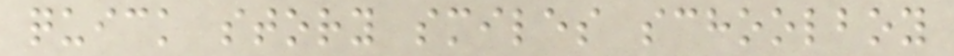quick story smiles schoolboy
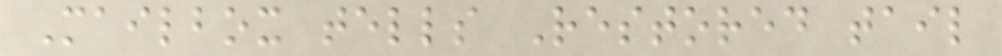Mailbox tells Restored tail
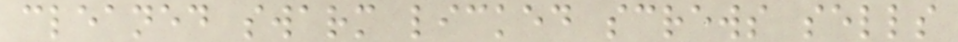cleaned swarm licked screws sells
